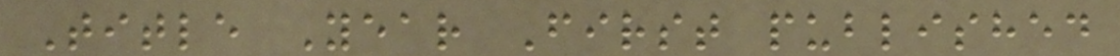Title Year First published
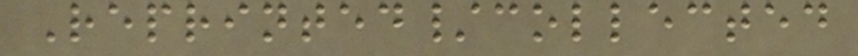Reprinted/collected
